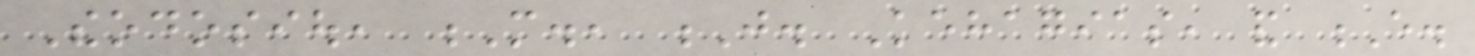Theodosiou, M., J. Kehagias, and E.
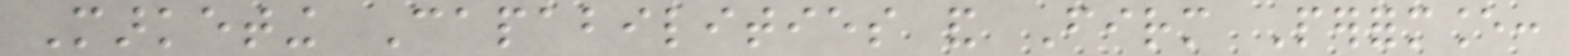Marketing Capabilities and Firm Performance:
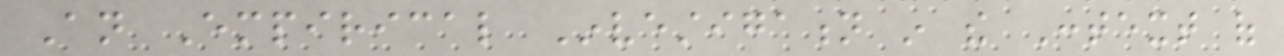An Empirical Investigation in the Context of
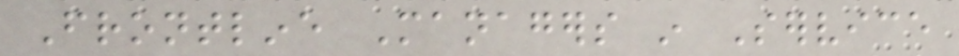Frontline Managers in Service
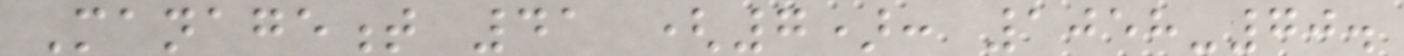Management 41 (7): 1058-70.
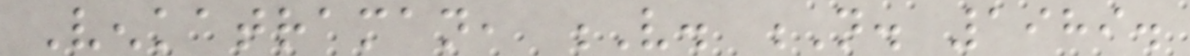Venkatraman, V. N. 1989.
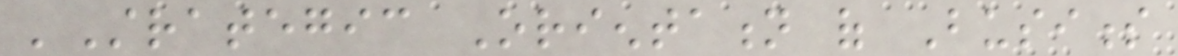'Strategic Orientation of Business
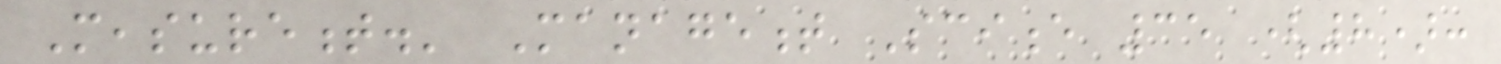Measurement.' Management Science 35 (8):
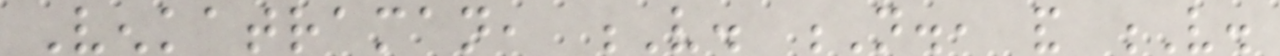Venkatraman, V. N., and V.
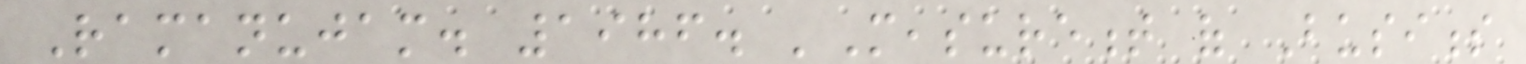Ramanujam. 1986. 'Measurement of Business
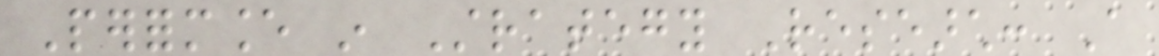Performance in Strategy Research: A
